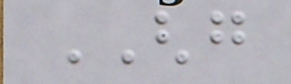GHG
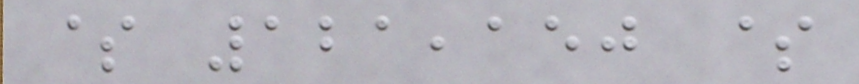$ 121,150 $
